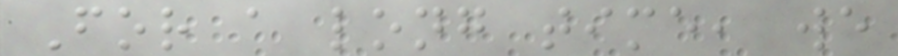For a long time, we
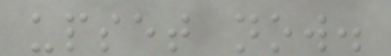upset now.
